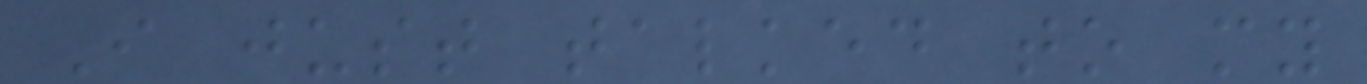I just talked to my
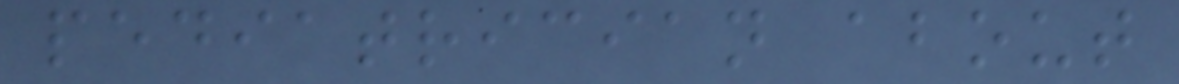pediatrician about
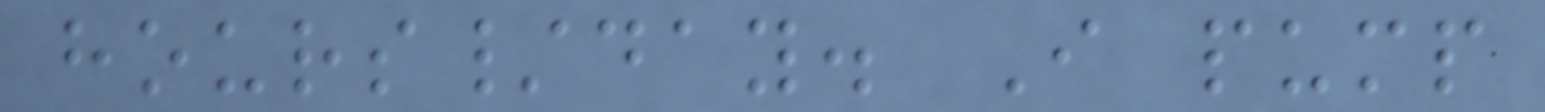hours/day. I pump
